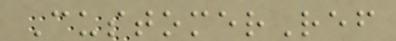CustomerRef
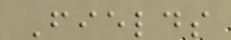Fields
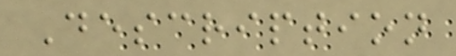Description
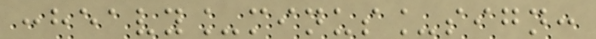:heavy_minus_sign:
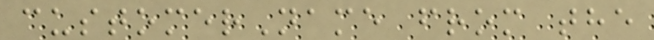customerName from the
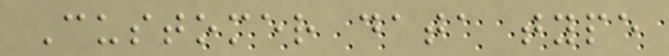Customer data type
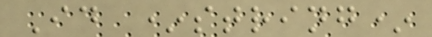Id *string*
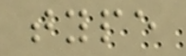type
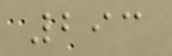293
